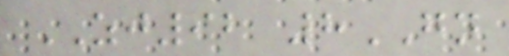ZJ92 8GN
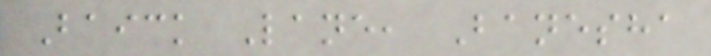Baick Lane, Banesha
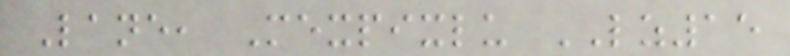Lane, Mexpixlu LZ15
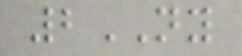2NY
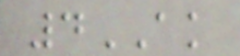4AK
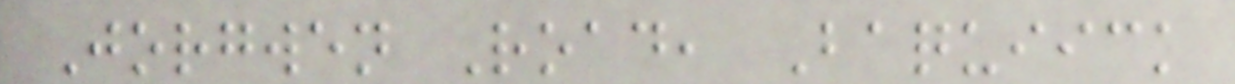Jorgwen Road, Baquiick
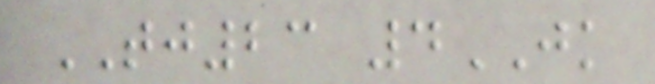TJ23 4JK
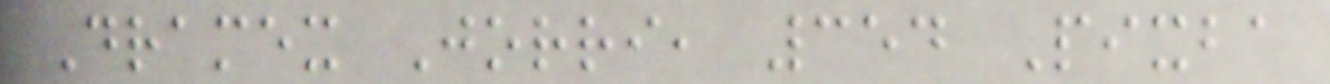Dramex Jorri, 354 Pixba
